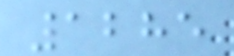1285
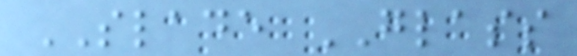SLADE GLASS
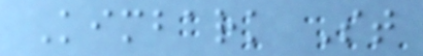Kimbark St
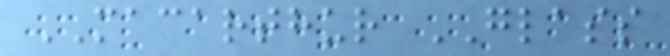MACARTHUR GLASS
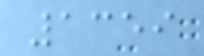1359
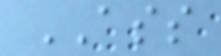ASS
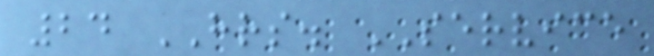24 HRS. SERVICE
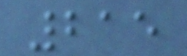215
